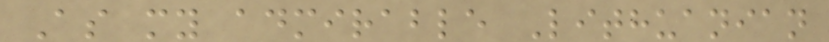As my admirable Lithuanian
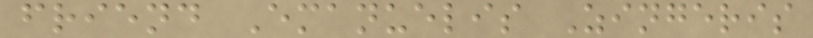friend Emanuelis Zingeris
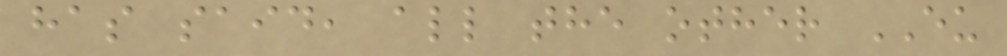has said, all the other EU
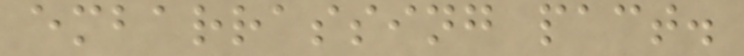embarrassing pact.
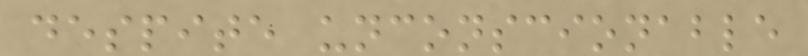despite unconscionable
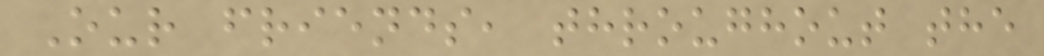Our friends, throughout the
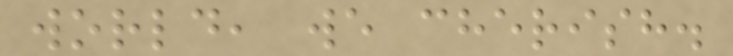world, we cherish.
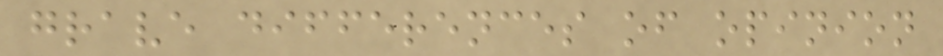grave differences of opinion
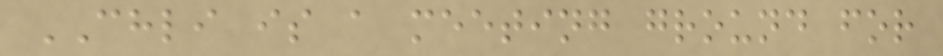CHLI is a meeting ground for
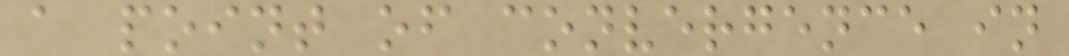a point of convergence in
